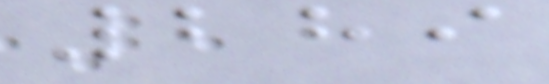289
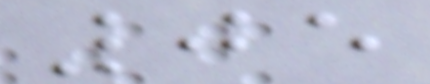05
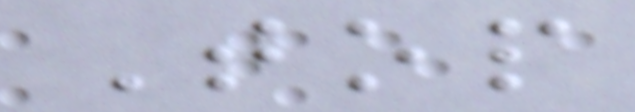Top
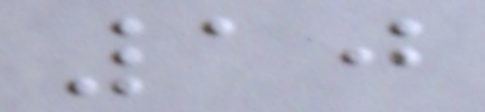10
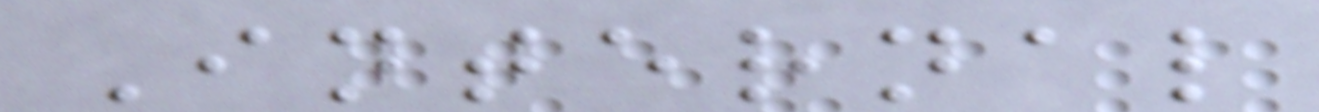Internal
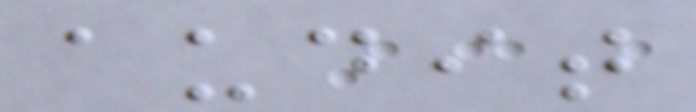audit
